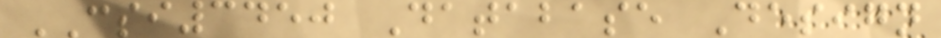CSI3450 Database Design
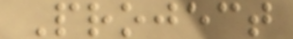Project
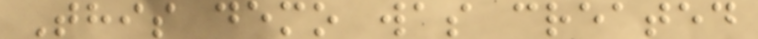This demo was created
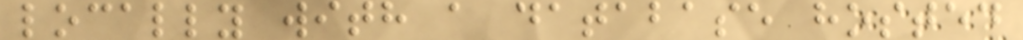locally with a database hosted
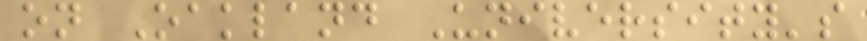on Oakland University's
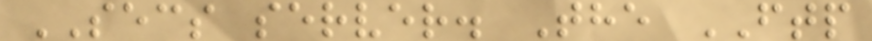SECS server. The FTP
